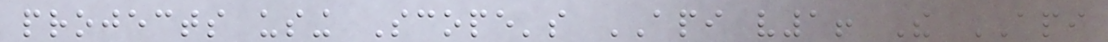projects using Scope's API v1! The API
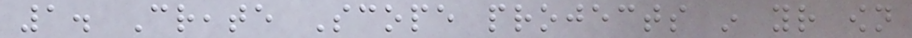1. Create Scope projects in your own
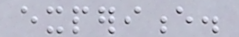experience.
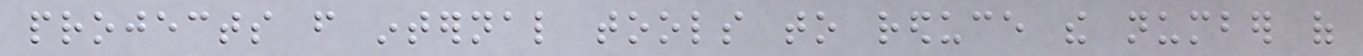projects from internal tools to reduce the number of
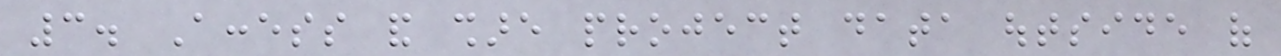3. Access and share project data outside of
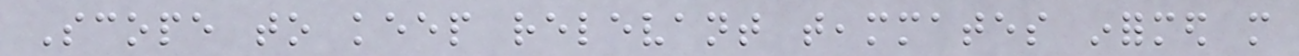Scope to keep relevant teammates informed more
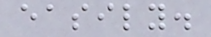easily.
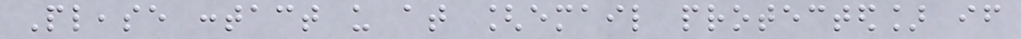Please contact us at [email protected] if
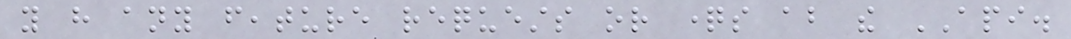you have any feature requests or questions about the API.
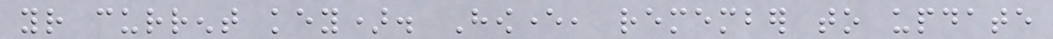your current key). However, remember to update
